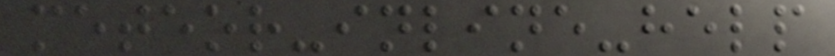meteor-inline-help
